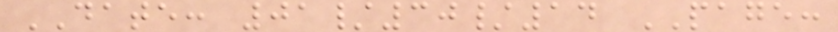DATE: 01/30/14 PAGE:
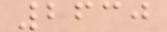2630
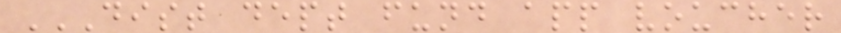DIST DEPT FUND APP VOUCHER
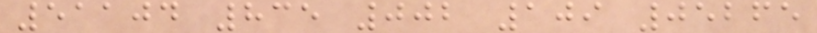51104 835 002 109 05265
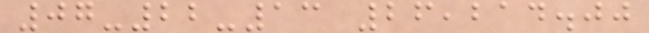07-22-13 26,214.00
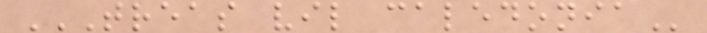TREAS VIL CALEDONIA
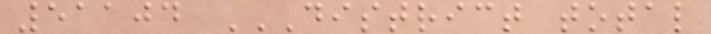51104 DISTRICT TOTAL
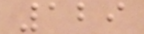129
